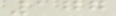177
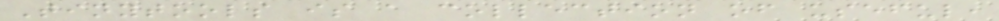Tinytools is a collection of useful,
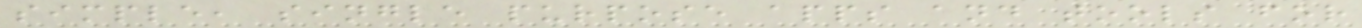simple, single purpose apps and tools for
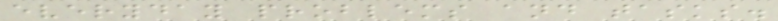everyday problems and tasks.
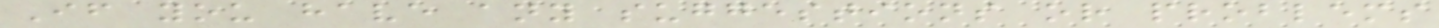If you have any suggestions or problems
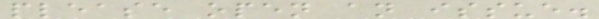please open an issue.
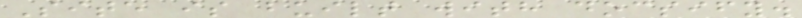Site is built with docsify.
